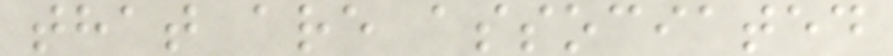that are associated
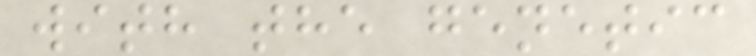with the genetic
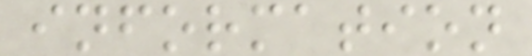information
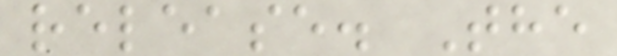release. The
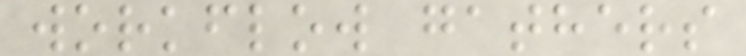workflow gathers
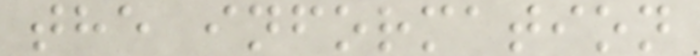the information
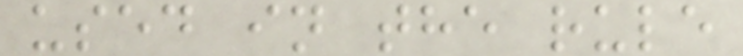used in the rule
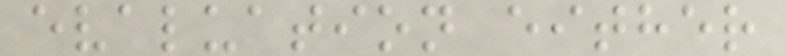evaluation either
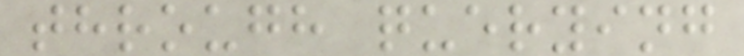through querying
